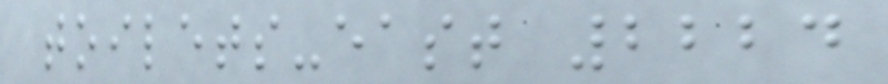toilets-east 2224
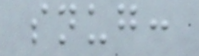snug:
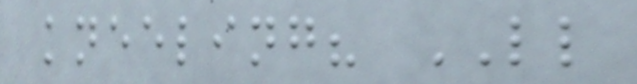kneeling? LL
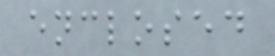enclosed
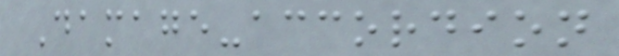Damage-accordion
